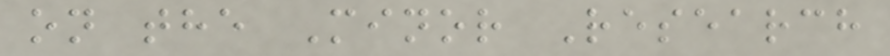on the Minor Research
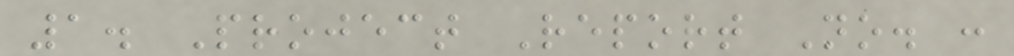1. Project Report No. :
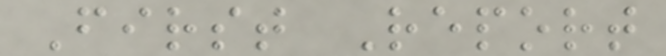First Report
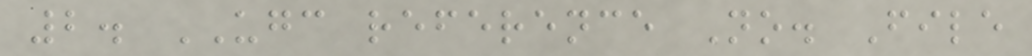2. UGC reference No. File
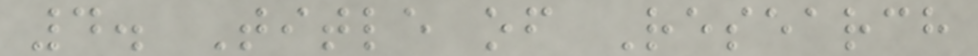4. Title of Research
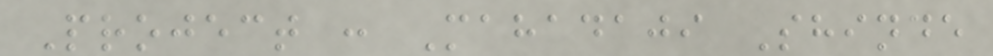Project : Mahadaji Shinde
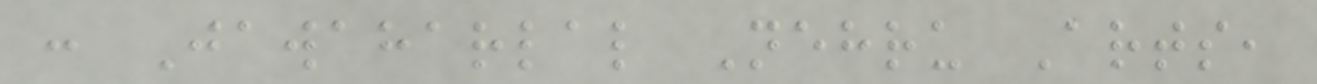: Jawaharlal Nehru Arts,
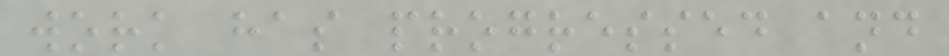work has progressed and
